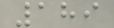189
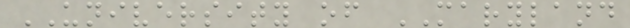UNIVERSITY of MARYLAND
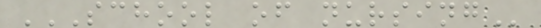SCHOOL OF NURSING
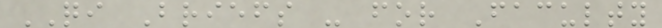QI Briefs - for Faculty
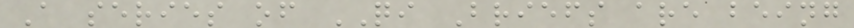A series of QI Briefs are being
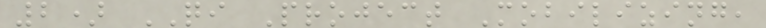2) QI Project Mobilizing,
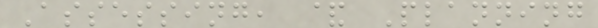Assessing, & Planning
